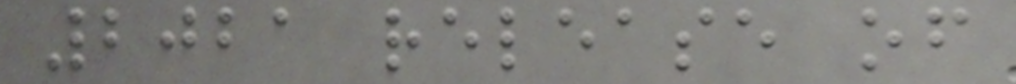2021 release of
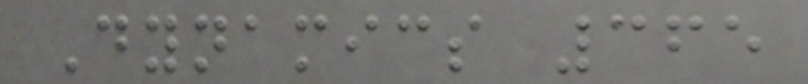Dynamics 365
